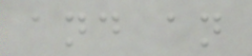and an
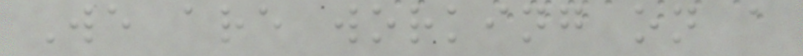We are working on a
